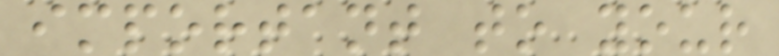important to your
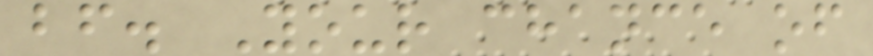bf. Your chance of
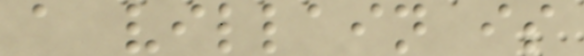a villain is
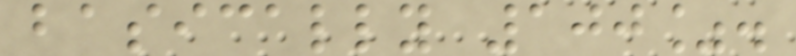basically 100%.
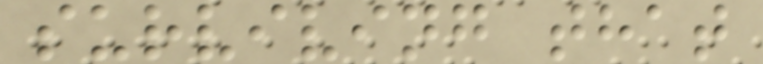surviving that
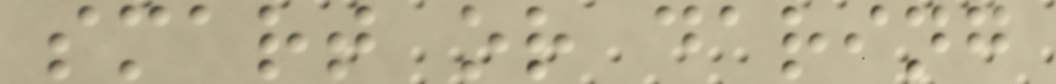smart or daring
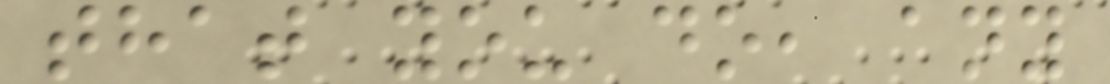that you do, any
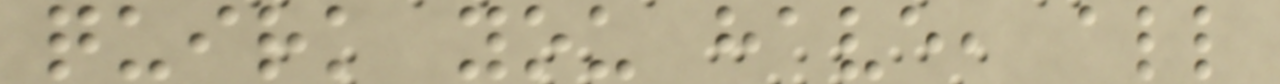quirk you have, all
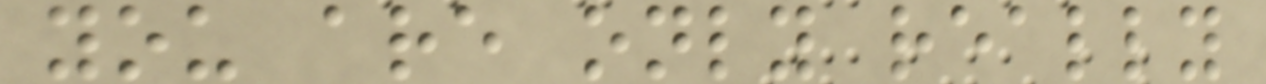you are only really
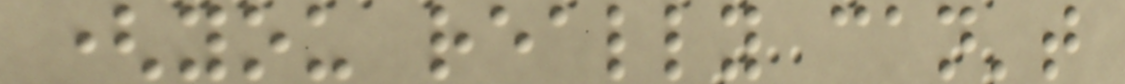(you really can't
